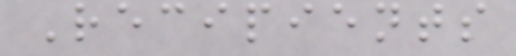Recipients
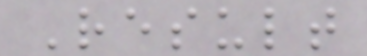Result
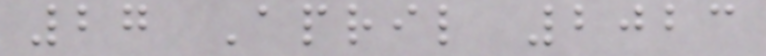27 April 2023
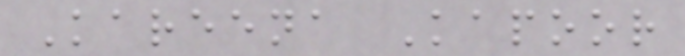Kareena Kapoor
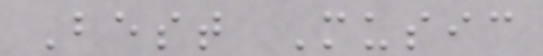Best Music
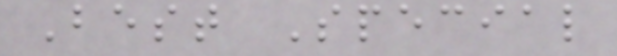Best Special
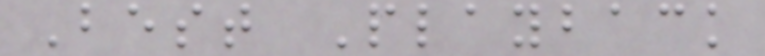Best Playback
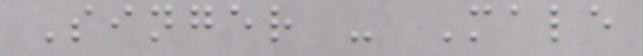Singer - Male
